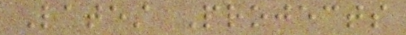Latest Projects
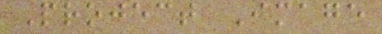Project Image
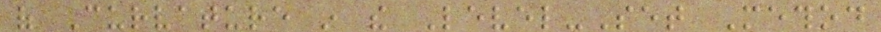of Curvature in the Level-Set Method
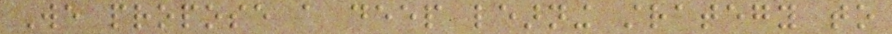We propose a deep learning strategy to
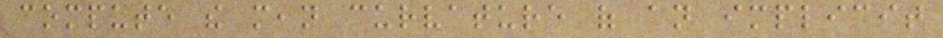compute the mean curvature of an implicit
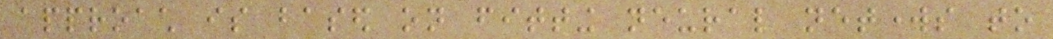approach is based on fitting neural networks to
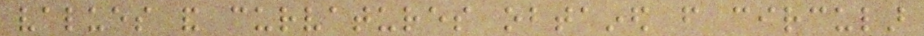values and curvatures obtained from circular
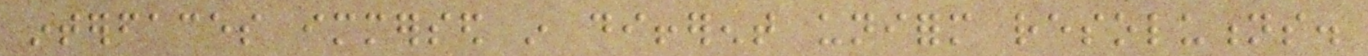interfaces immersed in different uniform resolutions.
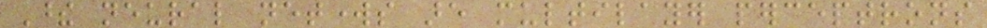These neural networks are multilayer perceptrons
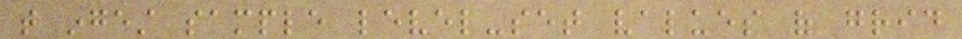that ingest sample level-set values of grid
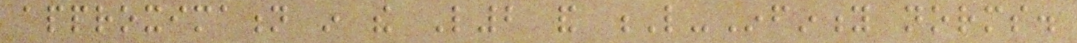approximation in the L2 and L-Infinity norms.
